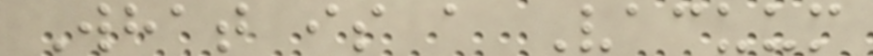What is a Vacuum
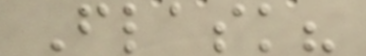Flask?
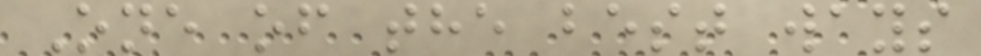One of the best ways
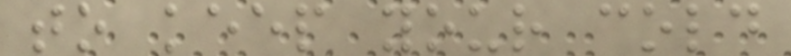to keep your cold
